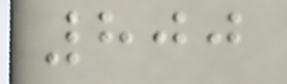800
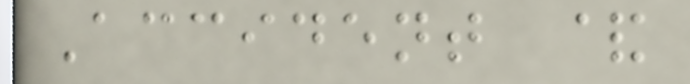Accident &
